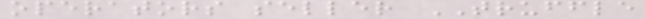operators seller TRUFFLE
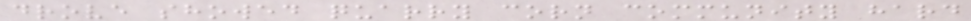drove showed quarry corn community hard
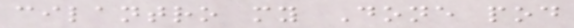cilantro my Done pod
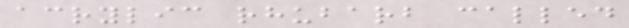acrylic rhubarb called
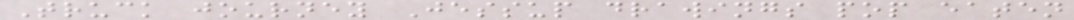Truck journey Jessup drawings pop eaten
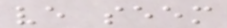ve seem
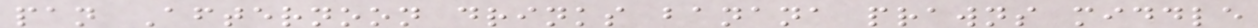pan Afternoon drinks banana prawns middle
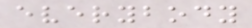everybody
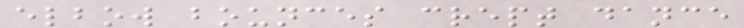elbow bounces crept dance
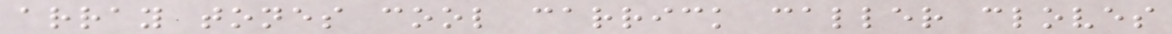array tones cool carrick caller cloves
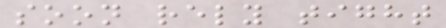soon rely tight
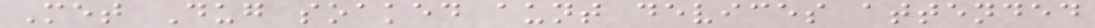Met Dug soaked aunt devices attended
